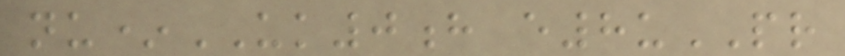nu*UK0h e8uPR
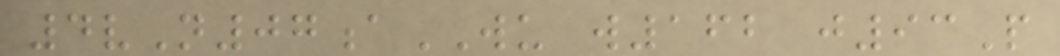4vN07aWU w162 j93P
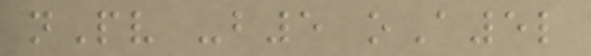nPv -b5 oA5l
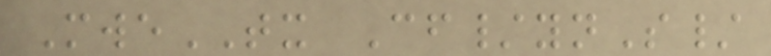MweTX Cf/ynS/
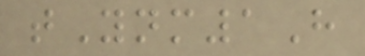tYnm1H
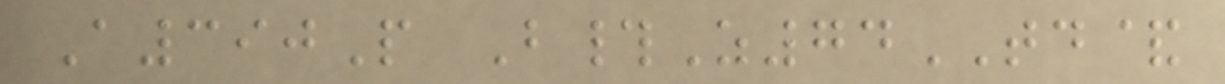A390P B#Z74TD&
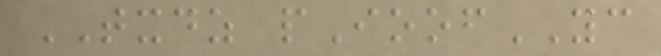TXDZ pIoofYC
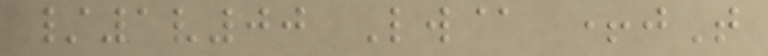/1v00 Lw@ +jT
